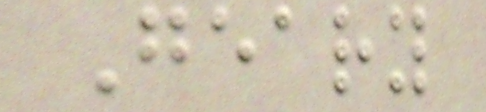Geary
